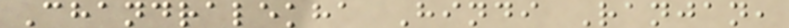Chandralekha Hindi Ranjan,
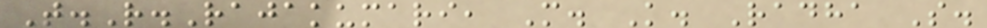T.R.Rajakumari, M. K. Radha S.
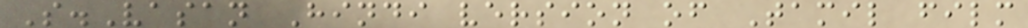S.Vasan Hindi version of Tamil film
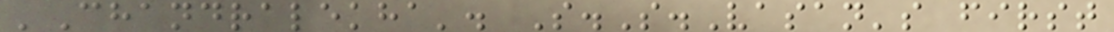'Chandralekha'. S.S.Vasan's first
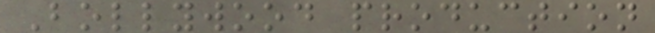Bollywood production
